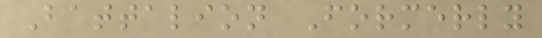Battalion Formerly
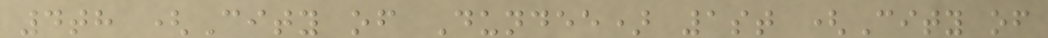4th (City of Dundee) 1st (City of
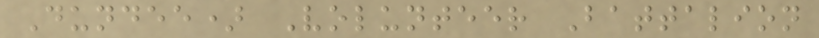Dundee) Volunteer Battalion
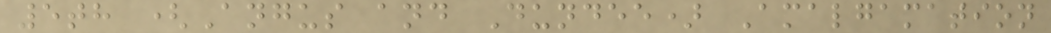5th (Angus and Dundee) Amalgamation
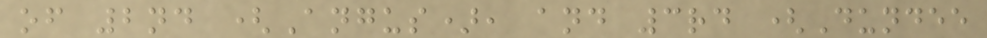of 2nd (Angus), and 3rd (Dundee
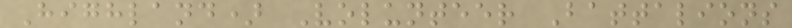Highland) Volunteer Battalions
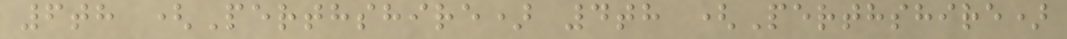6th (Perthshire) 4th (Perthshire)
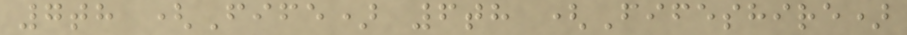7th (Fife) 6th (Fifeshire)
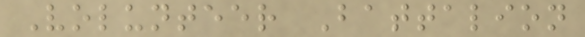Volunteer Battalion
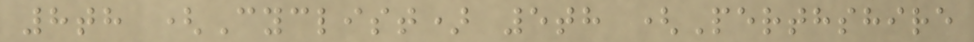8th (Cyclist) 5th (Perthshire
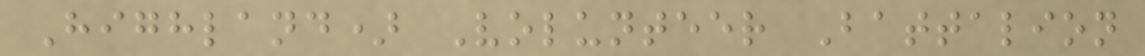Highland) Volunteer Battalion
